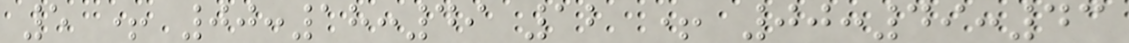5 + 00:18:49 12 + 00:49:43
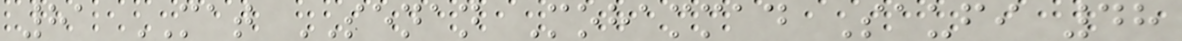81 MAT SENAN Mohammad Saufi 48
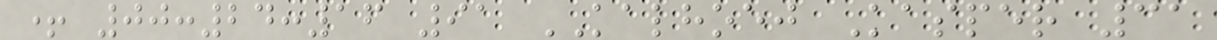+ 00:24:16 91 KALHOEJ Kasper 31
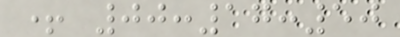+ 00:17:50
